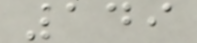149
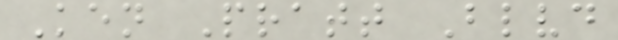Ken Pratt Blvd
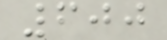600
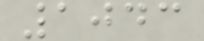1043
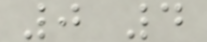0 4
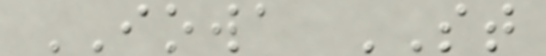IOWA ST
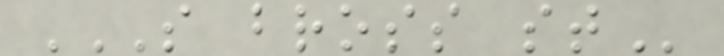S BROSS ST
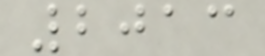2013
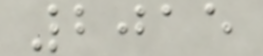2015
